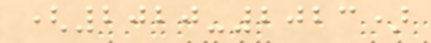(2020-2023)
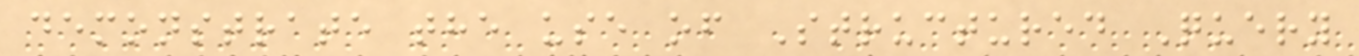demonstrate the use of Structured Query
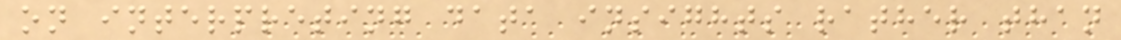on interpreting data insights rather than
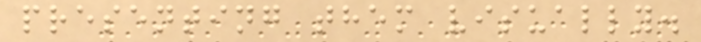presenting them visually.
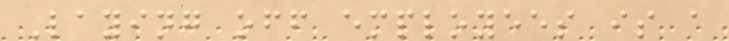Laying off employees is a
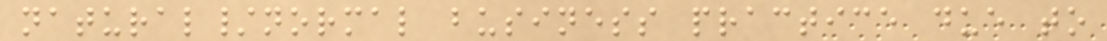natural/normal business practice due to
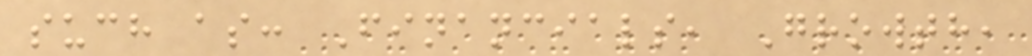such as: Financials, Growth,
